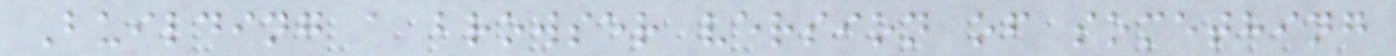Building a browser version of something
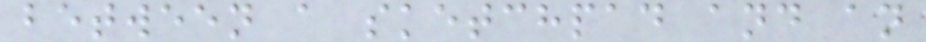between a sketchpad and an
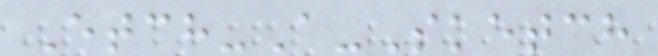Etch-A-Sketch
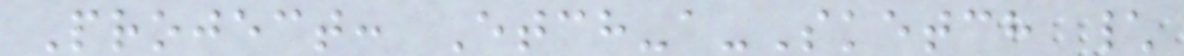Project: Etch-a-Sketch \
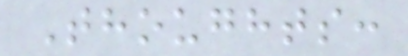Thoughts:
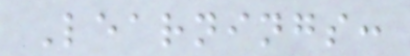Learnings:
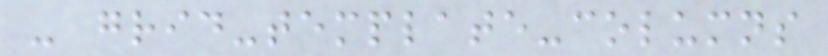- grid-template-columns
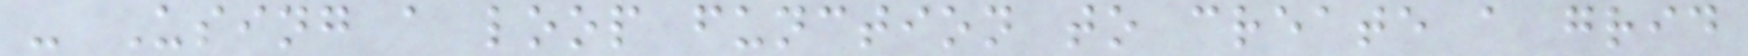- Using a loop function to create a grid
